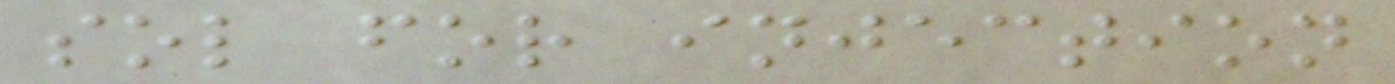sol for injection
